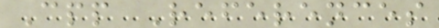Cpp References
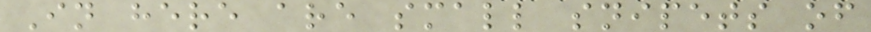In here are small snipets of
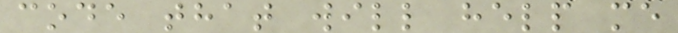code that will help me
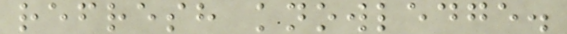refresh knowledge.
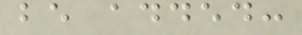be added:
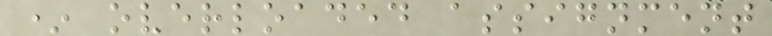* overloaded assignment
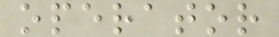operator
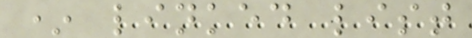* linked list
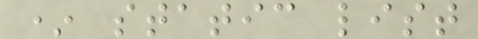* static list
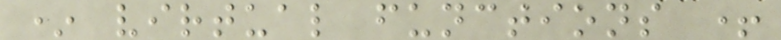* virtual functions +
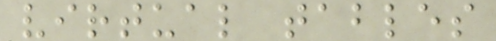virtual tables
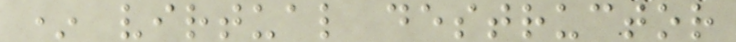* virtual destructor
